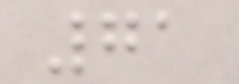71
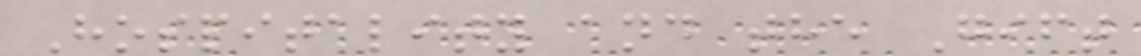Hospitality and the Gift
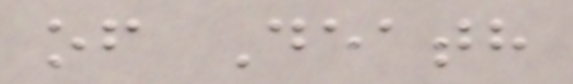of Death
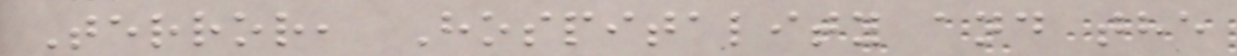Terror, Hospitality and the
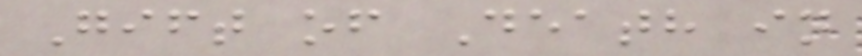Gift of Death in
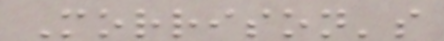Morrison's
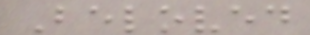Beloved
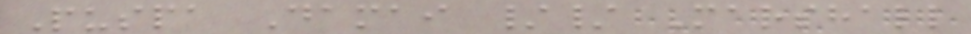Puspa Damai // Marshall
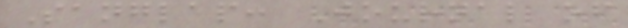Sanglap: Journal of
